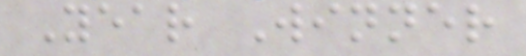Year Winner
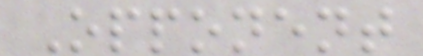Opponent
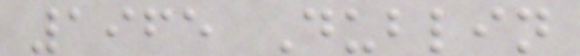1965 Dublin
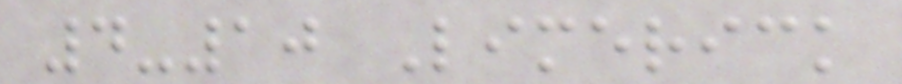4-10 Limerick
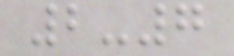2-7
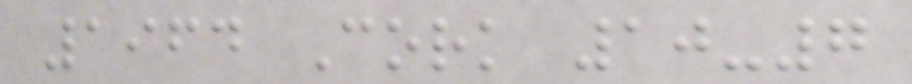1964 Cork 10-7
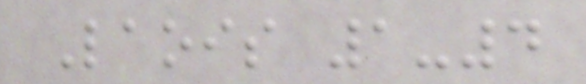Laois 1-4
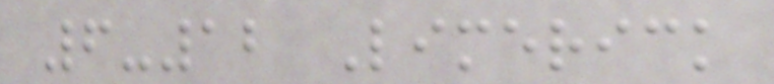6-12 Limerick
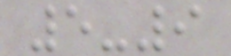5-9
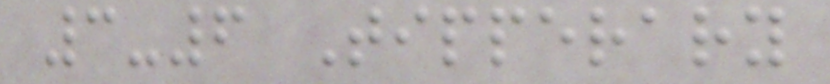3-6 Tipperary
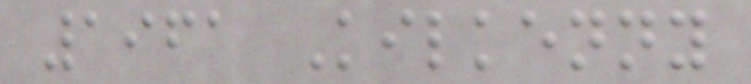1961 Kilkenny
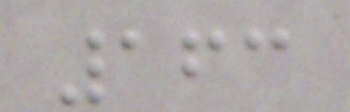163
